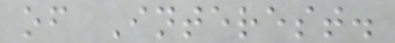of Interest.
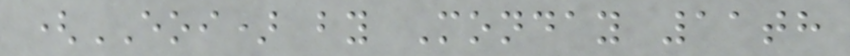(EOI) by Monday 11th
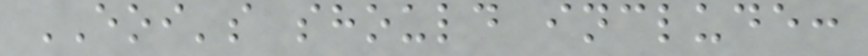EOI's should include:
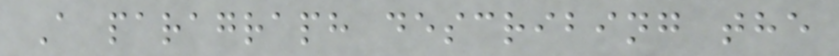A paragraph describing the
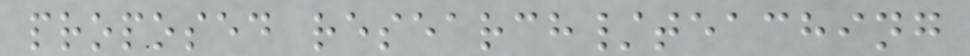proposed research/teaching
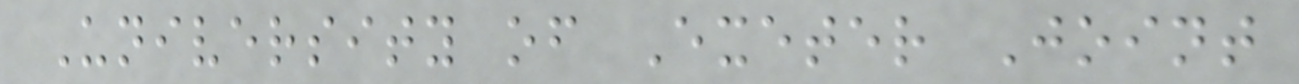University of Exeter Joint
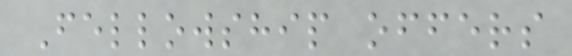Fellowship offers
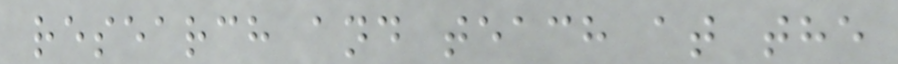research and teach at the
